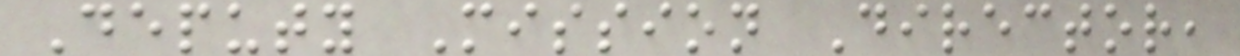Deputy Mission Director,
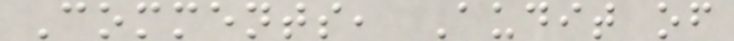Comments, Audit of
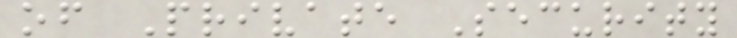of Private Security
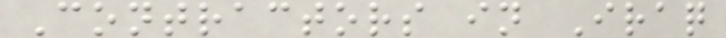Contractors in Iraq
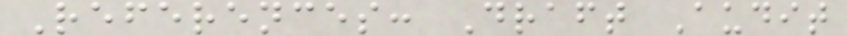References: Draft Audit
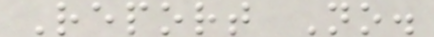Report No.
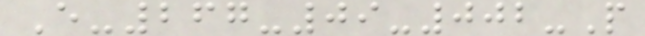E-267-09-002-P
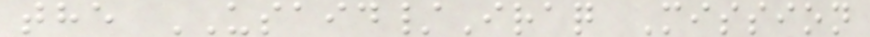the USAID/Iraq Mission
